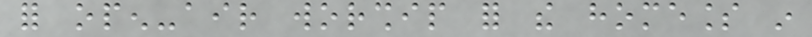for open-air worship for the homeless in
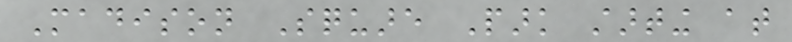Madison Square Park starting at
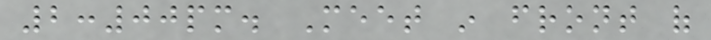2:00pm. Meet in front of
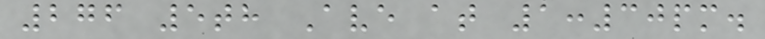276 5th Ave at 1:30pm.
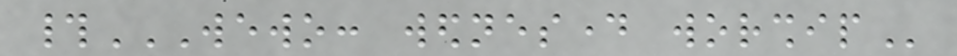#WEWO: WEDNESDAY WORSHIP
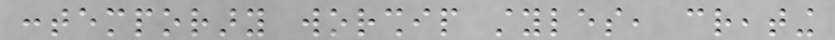contemporary worship styles, creating
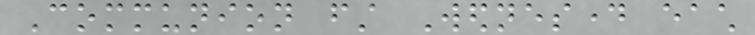Communion first Wednesday each
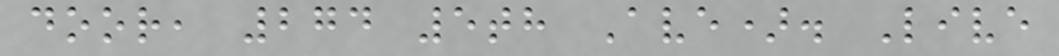door, 274 5th Ave). Live
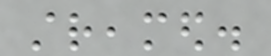streamed.
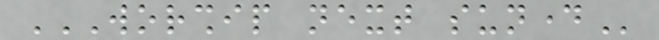WORSHIP NEXT SUNDAY
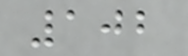102
